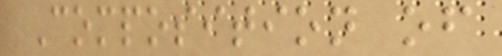Composition of
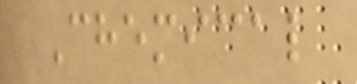Chemical
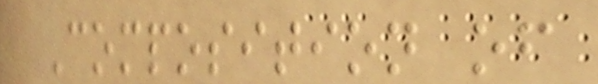Composition of
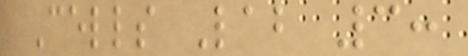Cells Lab 3:
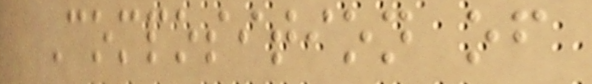Composition of
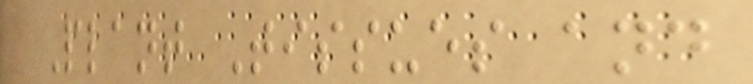Plant Tissues and
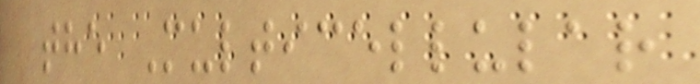the Multicellular
